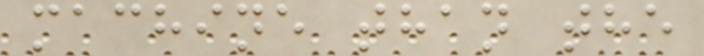machine than the
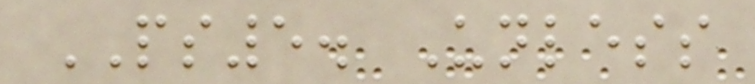PS5. Unless
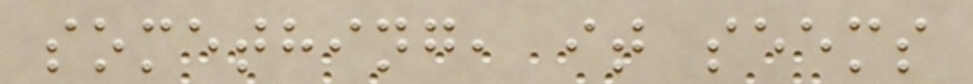something, it seems
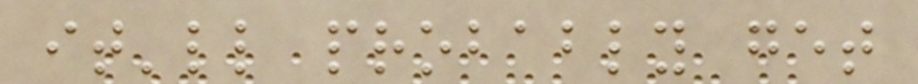it'll probably get
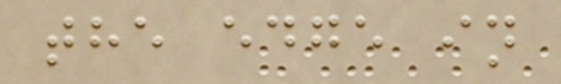the edge in
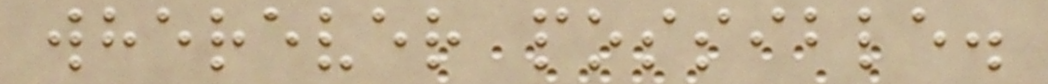wherever possible.
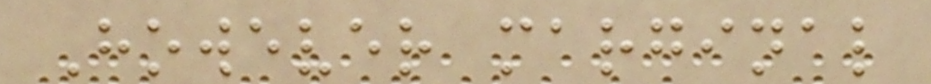However marginal
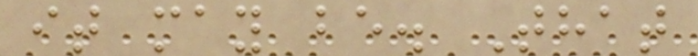it may be. That
